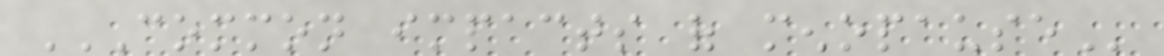COMMON IMPACTS OF MENOPAUSE
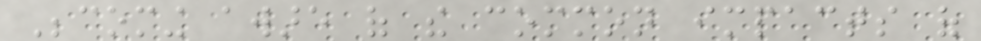Becoming aware of the common impacts of
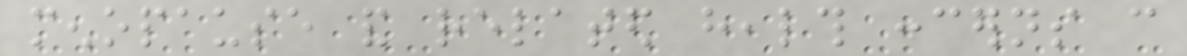menopause and related health concerns can
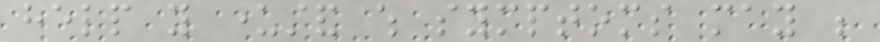help you understand which symptoms may be
